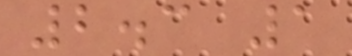2.3 1
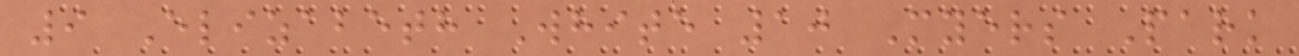9 Elizabeth White 10 Myers Park
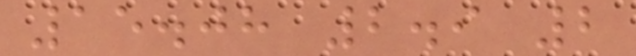15.08 2.9 2
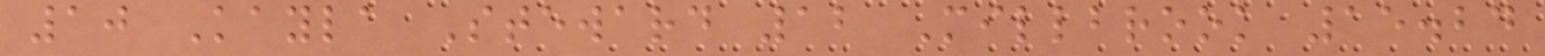10 Kayla Steward 12 Millbrook 15.24
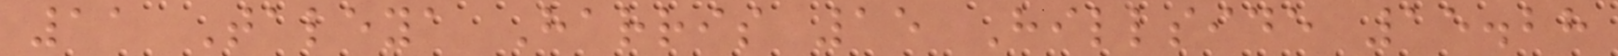11 Taleya Harris 15 Hillside 15.28
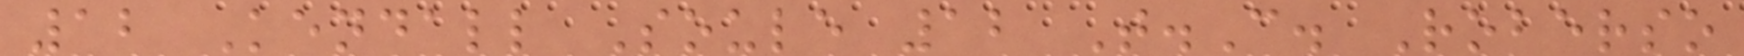12 Kendall Soule 12 T.C. Roberso
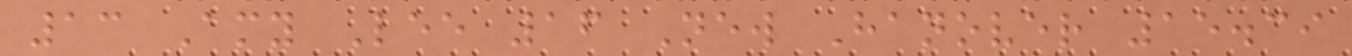13 Amy Lee 16 New Hanover 15.39
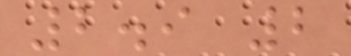2.9 2
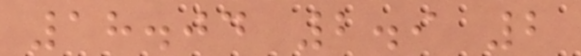18.04 2.9 2
